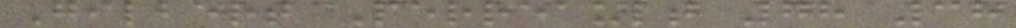Gilbert Perreault 78 38
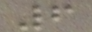6
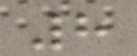8
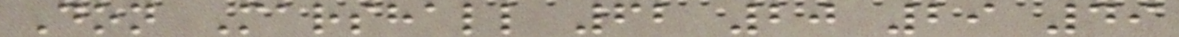Don Marshall 62 20 29 49
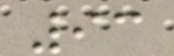93
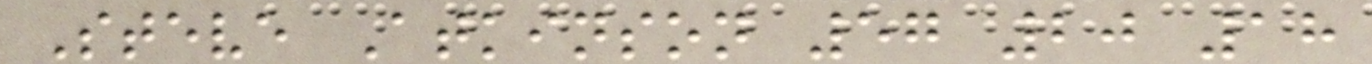Steve Atkinson 57 20 18
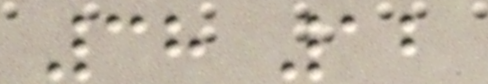38 12
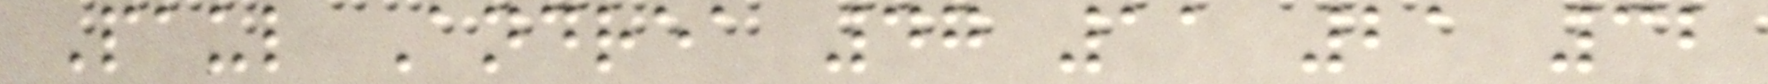Paul Andrea 47 11 21 32
